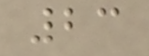23
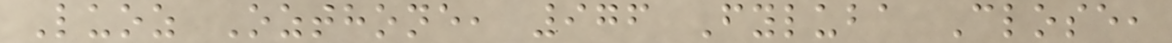Luoz Ozthone, 976 Fyluba Close,
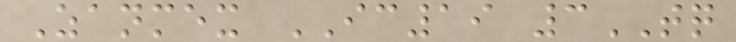Zanmex IC19 3TQ
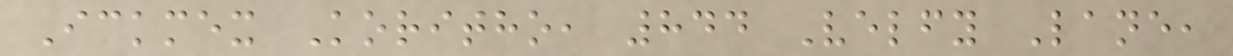Ickmex Koritho, 844 Velfy Lane,
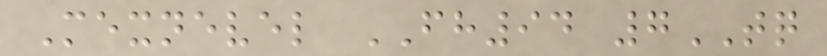Mexnevel FH94 7TQ
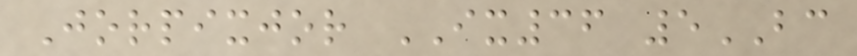Jorpixjor IX36 5BC
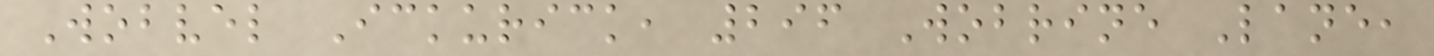Wobvel Ickurick, 296 Wobrine Lane,
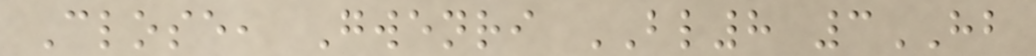Close, Gwenri BL8 3HB
